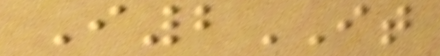I2IT
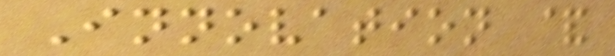Innovation &
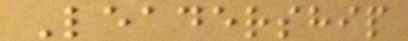Leadership
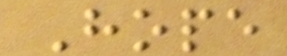Hope
